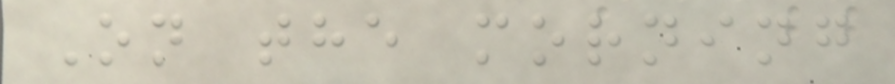On the morning
